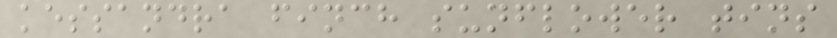kessandra finch sunflower tins
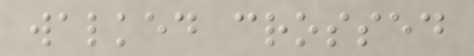walked crossed
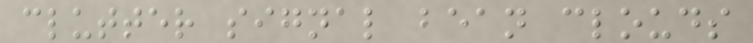clutter signal bean clouds
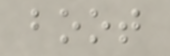boot
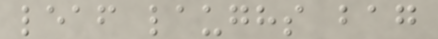leaf laughs bag
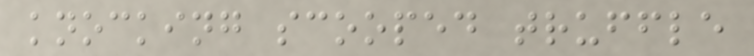knocking scooped truffle
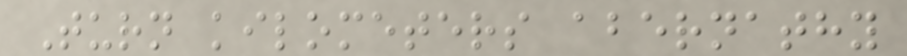Turn kilometers abernathy
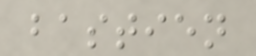bastien
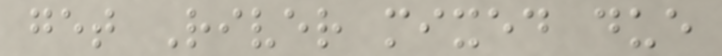get River mixed due
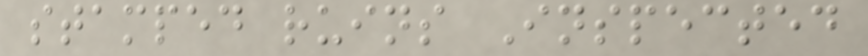stamped ruins Inspected
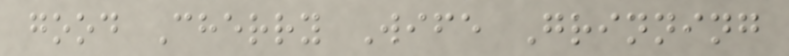good Cherry Wife Grinning
